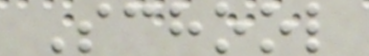School
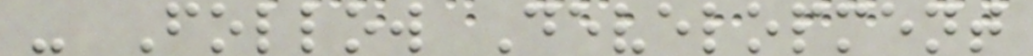- Follow Development
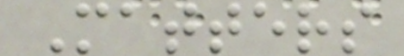Matters
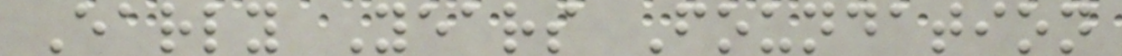Early Years Foundation
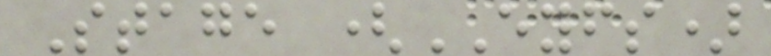Stage (EYFS)
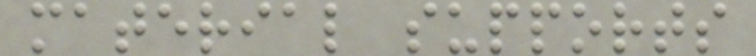material supports
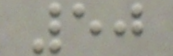50
